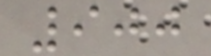900
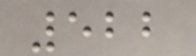522
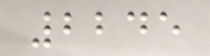2245
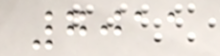7011
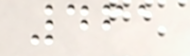461
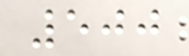500
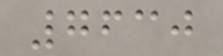7630
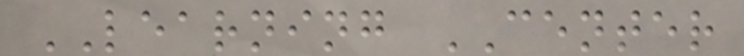LEARNING CENTER
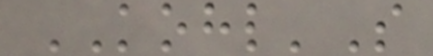KOHL'S
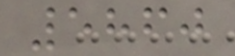5860
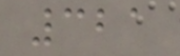321
